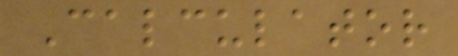Calculator
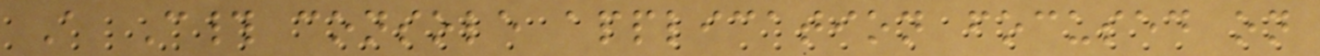A C# console application focused on
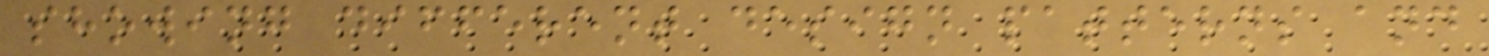showing different design patterns and
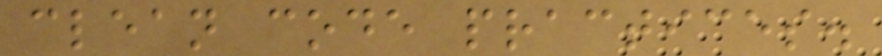clean code practices.
